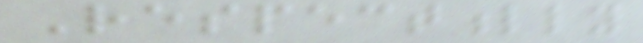Respectfully
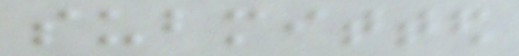submitted
